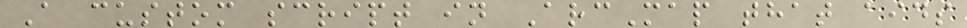A custom script in ArcMap that aids
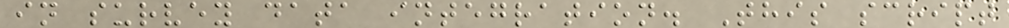in survey data integration. This script
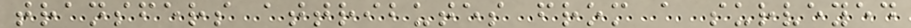transfers attributes from a surveyed
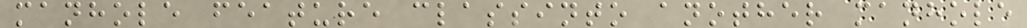manhole feature classinto another manhole
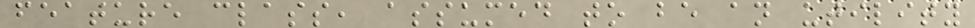feature class, assumed to be an utility
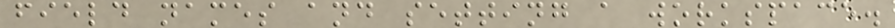field names and setting a workspace.
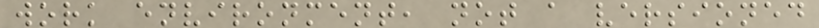work environment, not a versioned
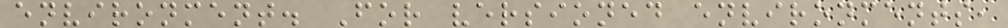environment. For versioned environments,
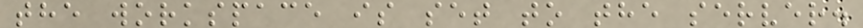the workspace is set to the server.
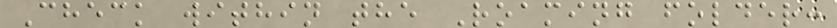Check within the Roaming folder:
